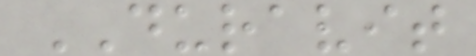DURAVIT
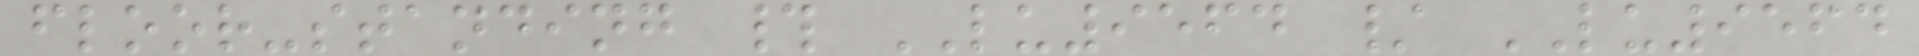floor-standing # LU9564 / LU9564
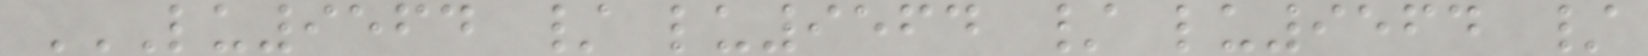LU9564 / LU9564 / LU9564 /
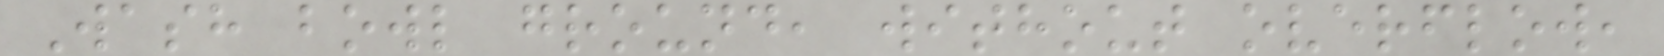Wash bowl ground, without overflow,
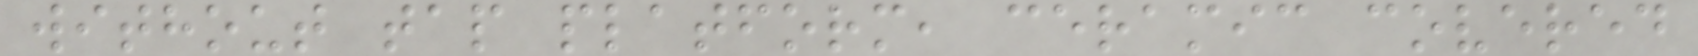without tap platform, ceramic covered
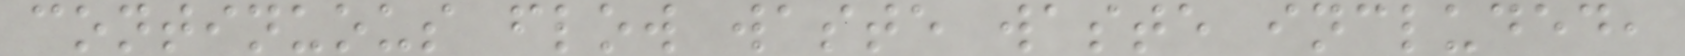continuous flow waste waste included,
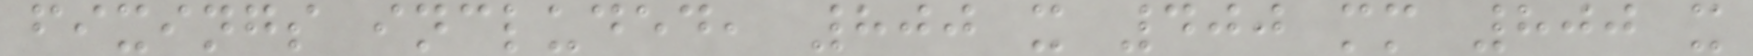fixings included, 800 x 400 mm 800 x
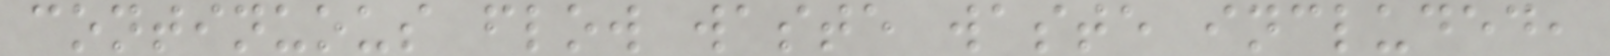continuous flow waste waste included,
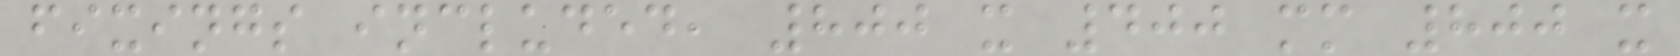fixings included, 800 x 400 mm 800 x
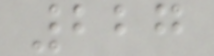227
